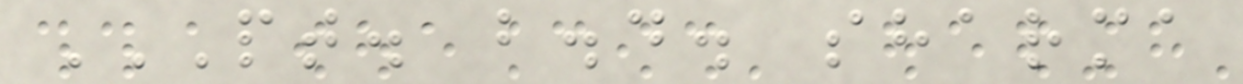PT. B.D. SHARMA
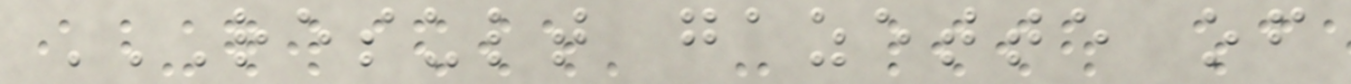RESULT GAZETTE OF
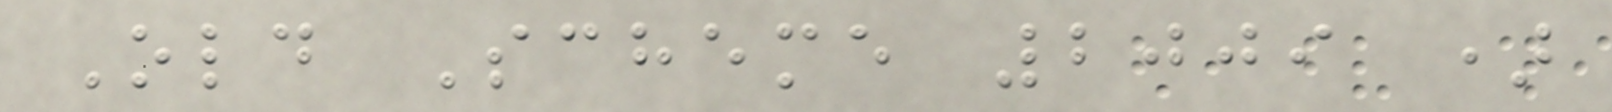Old Scheme 2009 )
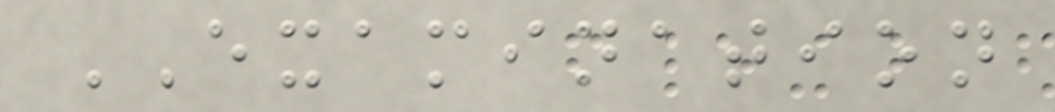EXAMINATION
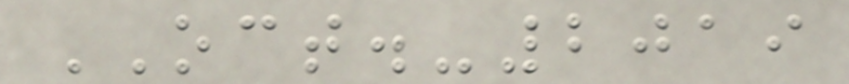OCT.-2019
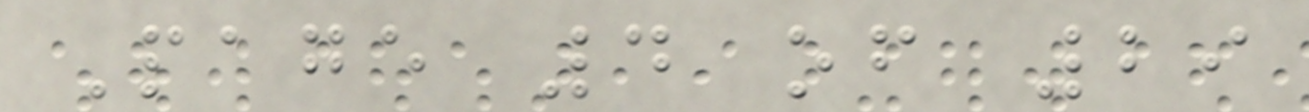Page 4 of 29
